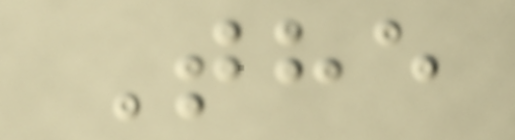The
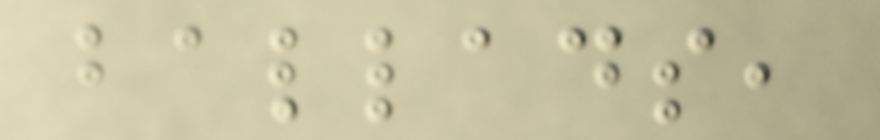ballads,
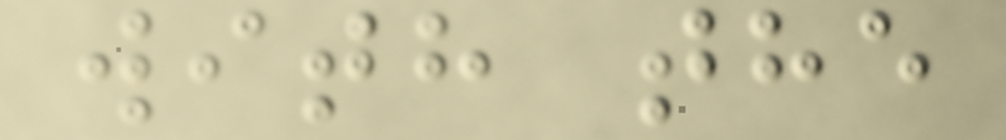with the
